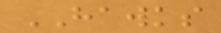HAWKS
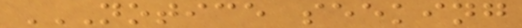NOTICE SEEKING
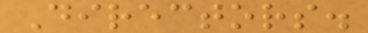Directors.
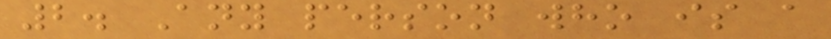2. Any person who is a
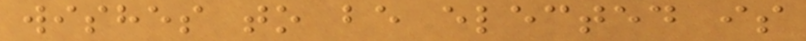wishes to be elected is
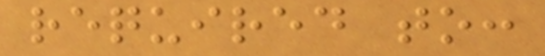required to:
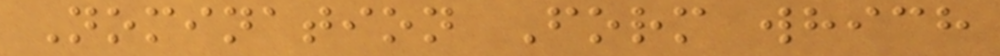Nomination Form which
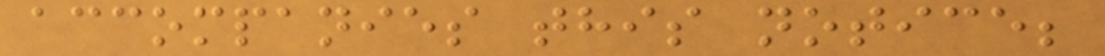accompanies this notice;
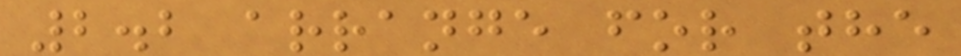2.2 arrange for the
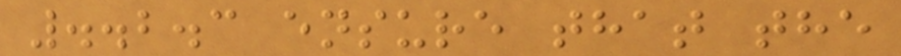..2.3 ensure that the
